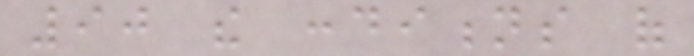90 the conditions of
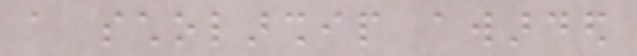a scholarship awarded
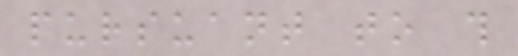pursuant to this
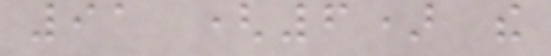91 (6) the
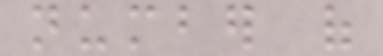number of
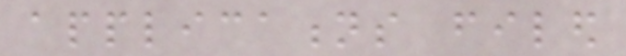applications filed
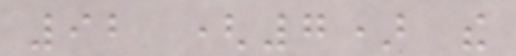92 (7) the
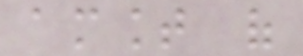amount of
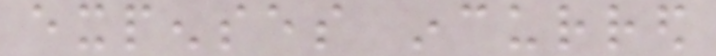expenses incurred
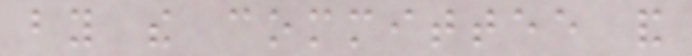by the committee and
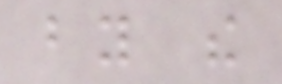by the
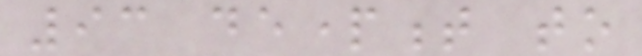93 department to
